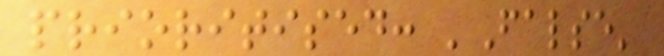prioritised: 'False'
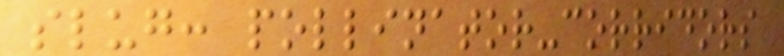slug: pollinator-corridors
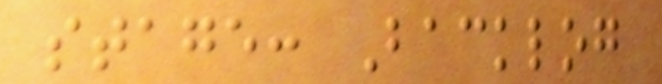stage: Backlog
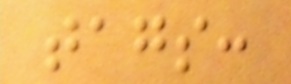tags:
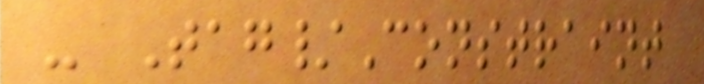- Tag/Constraint
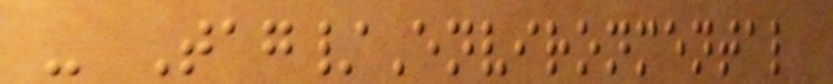- Tag/Environmental
